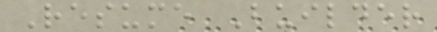Resume Builder
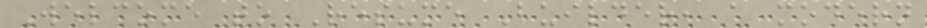Welcome to Resume Builder, a modern
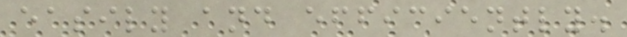easily and efficiently.
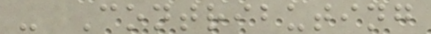- Contributing
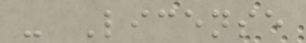- License
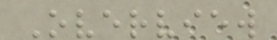Overview
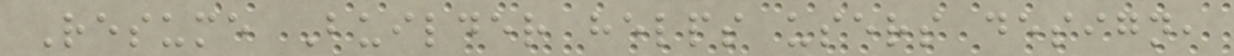Resume Builder helps users design,
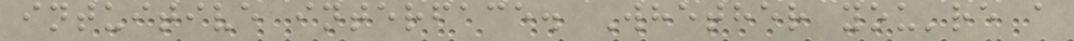intuitive interface. Whether you're a
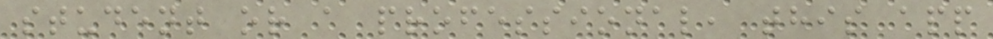student or a professional, this app
